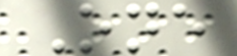One
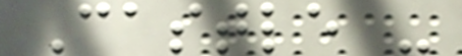Castle -
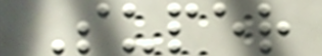Super
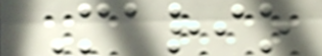Mario
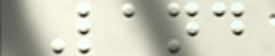Land
